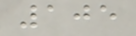105
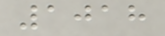1018
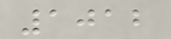1012
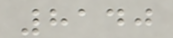8140
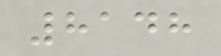8148
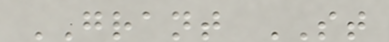GRANT ST
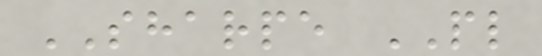SHARPE PL
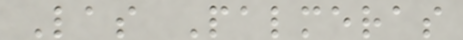Las Palmeras
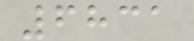6831
